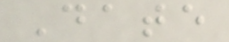Date
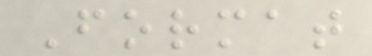Format
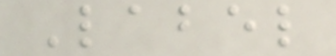Label
